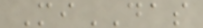MiDAS
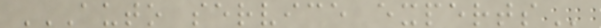AUTO SERVICE EXPERTS
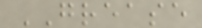GREASE
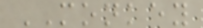MONKEY
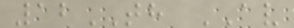12TH AV
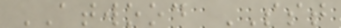ATWOOD SST
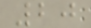20
